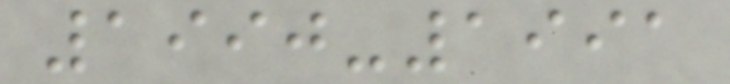1990-1991
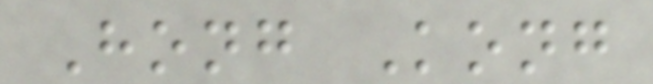Hong Kong
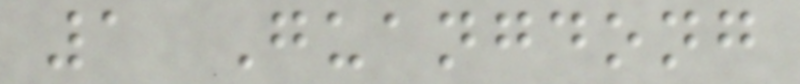1 Guangdong
